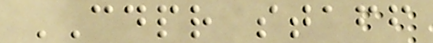CDPR staff
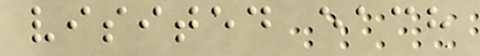visited each
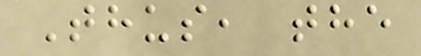Thus, the
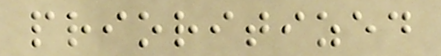prioritized
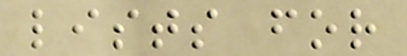lists for
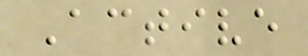Active
